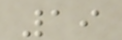19
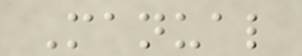Manual
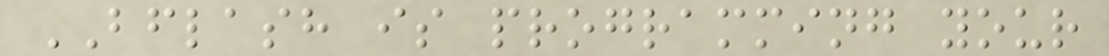BFLASH is programming your
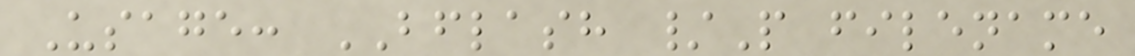Usage: BFLASH /P filename
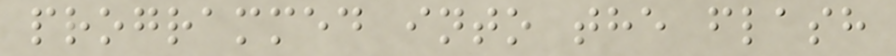programmed into the flash
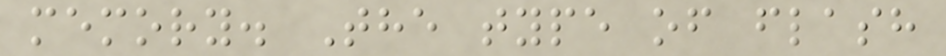memory. The type of flash
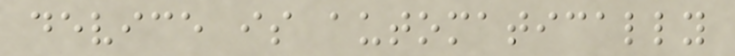device is automatically
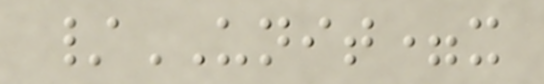/UNIT=x
